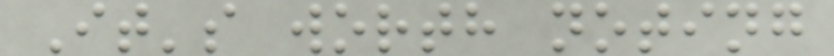It's worth noting
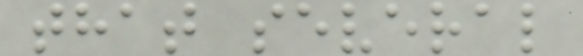that several
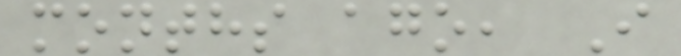months ago, I
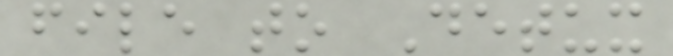file to Detux
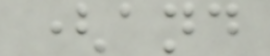(and
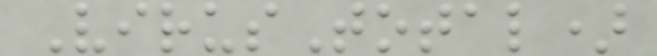VirusTotal)
